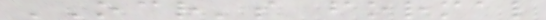OCR's formal
